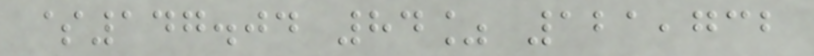$147.04 84% 121,732
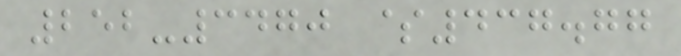252-3470 $437.77
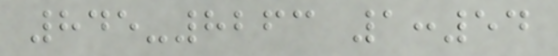845-8263 1:54
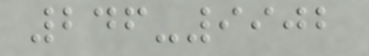246-9902
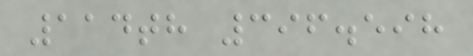114th 396.598
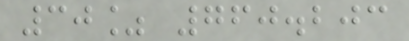30% 760.203
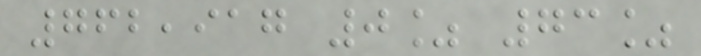762,917 0% 73%
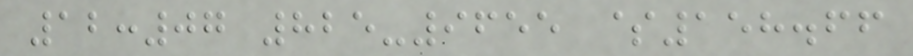12:07 825-9655 $158.66
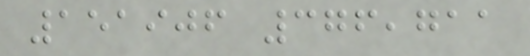151906 376,711
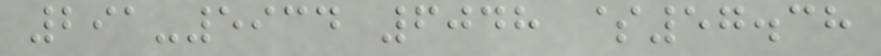291-5934 6048 $57.38
